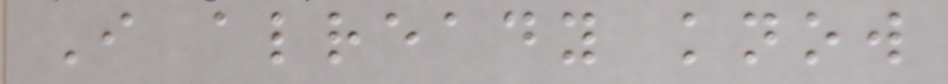I already know
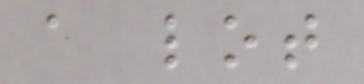a lot
